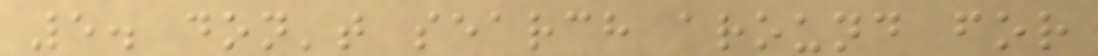5. don't search around for
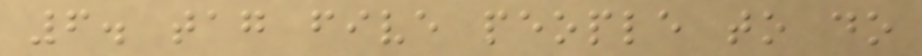6. tag five people to do
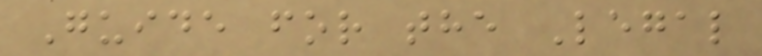Guide for the Legal
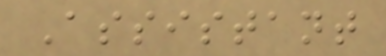Assistant
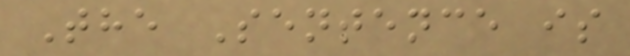The Sentence is
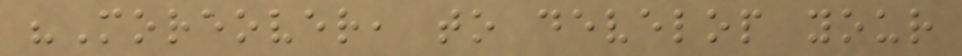"Moreover, to develop your
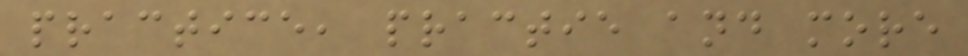practice, practie and more
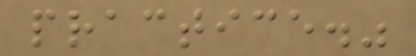practice."
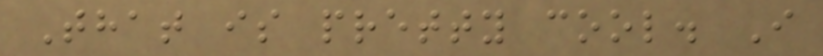That is pretty cool. I
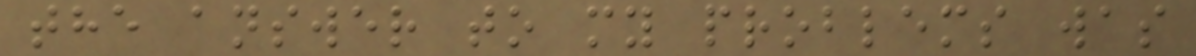the answer to my problems was
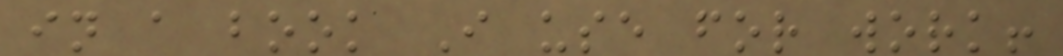in a book I use for work!
